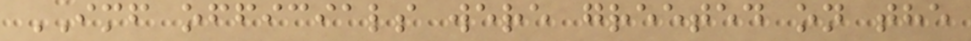IMF officials were greeted on the
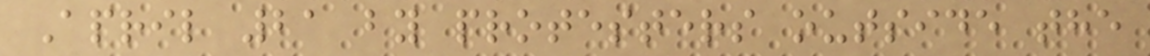April 21 by protesters outside the
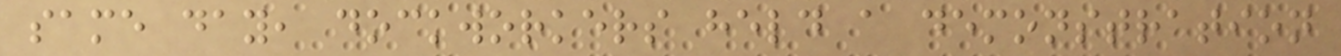same day, dockworkers held a demonstration
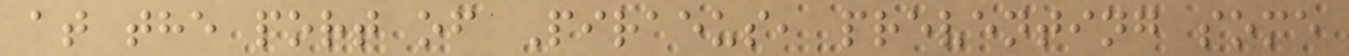at the port of Piraeus, preventing some
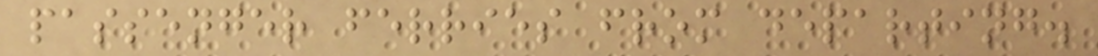passenger ferries from departing.
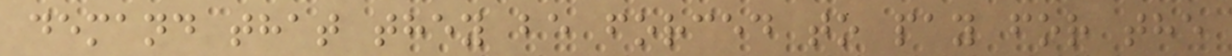demand that they be forced to pay for the
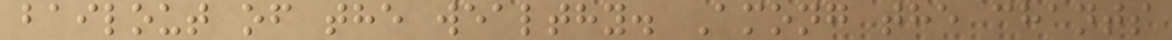bailout of the wealthy. Among the chants
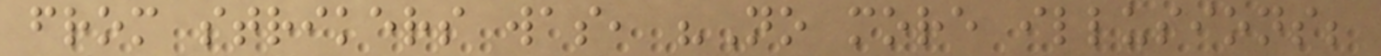from strikers was, "No more illusions;
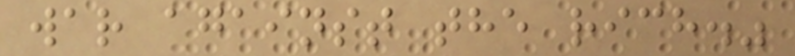war against the rich."
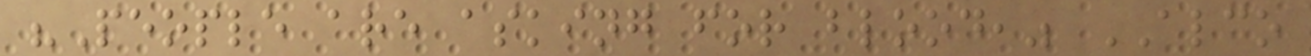"People are asking for blood," ALCO
